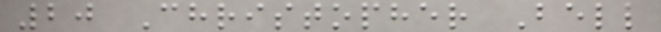20 Christopher Bell
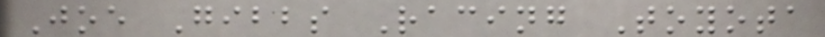Joe Gibbs Racing Toyota
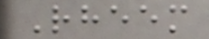Rheem
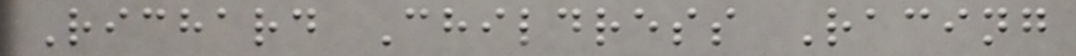Richard Childress Racing
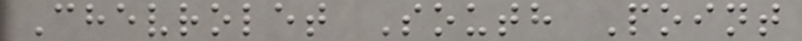Chevrolet South Point
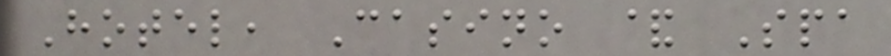Hotel, Casino & Spa
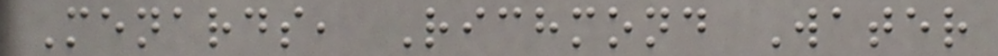Menards, Richmond Water
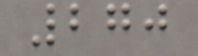270
